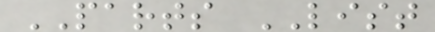PARTS LIST
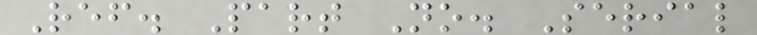Ref. Part No. Serial
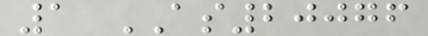1 AS20076
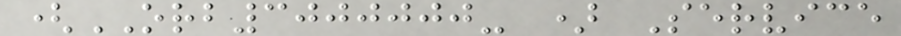(ORB3000000- ) Service
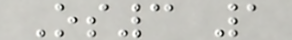Os3 1
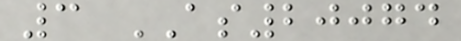3 AS20074
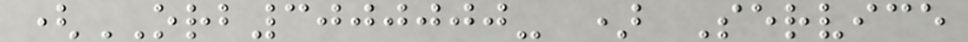(ORB3000000- ) Service
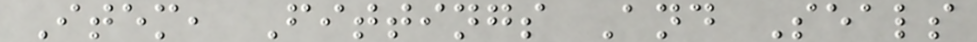Item, Fittings And Seals
